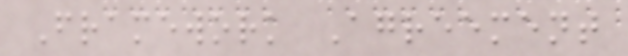Framework Agreement
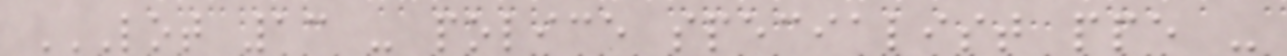LOT 13 - POLICE SPECIALIST PPE -
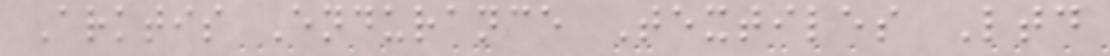Arktis Endurance Textiles Ltd
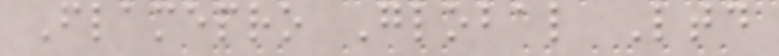Flamepro Global Ltd
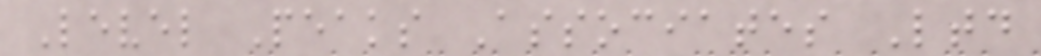Level Peaks Associates Ltd
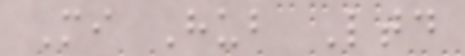Mi Hub Ltd
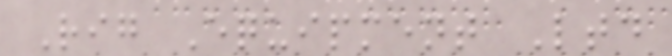Rig Equipment Ltd
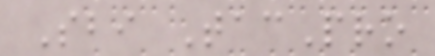Sbi TacPro
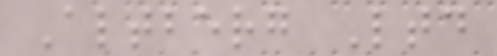Altberg Ltd
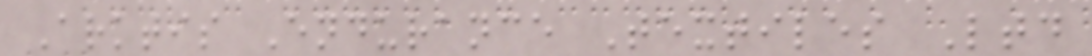Arktis Endurance Textiles Ltd
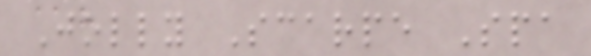Jolly Scarpe Spa
